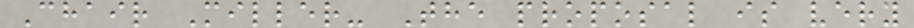Chair Miller- The proposal is very
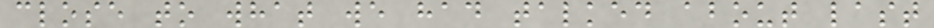close to what we had talked about last
